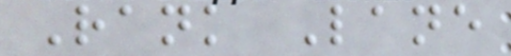Rank Lane
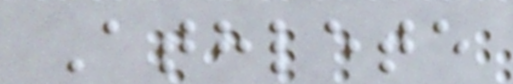Athlete
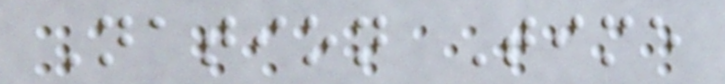Nation Time
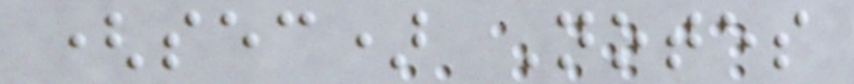(sec) Notes
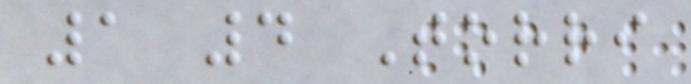1 4 Torri
